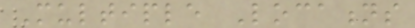Multiple Locations
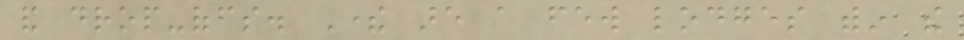and drop-offs. There are a few lodges within the
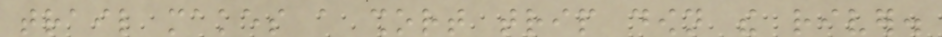trail makes a short trip down the river.
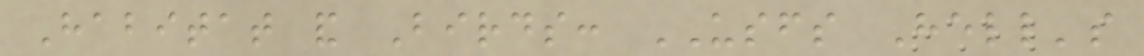Habitat and Birds: USFS Hell's
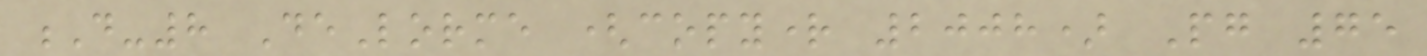D-8 DeLorme (copyright 2008) Pg 75
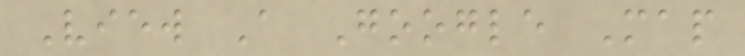View A Google Map
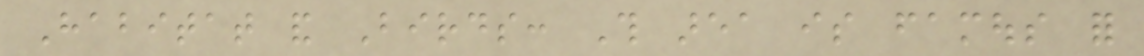Habitat and Birds: This area is famous for
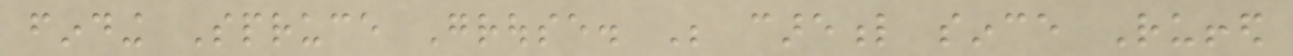finding Spruce Grouse. Be careful since Ruffed
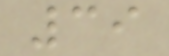39
